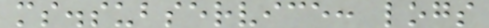ms.subservice: logs
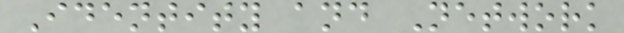Identity and Network
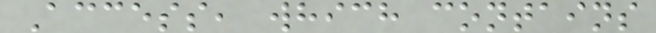Access, which contains
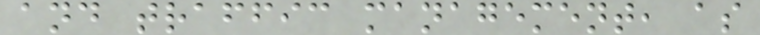and traffic management, as
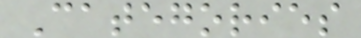Categories
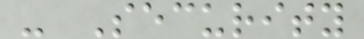- Security
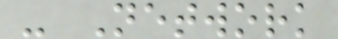- Network
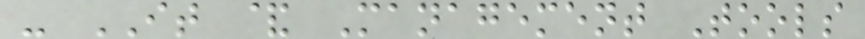- IT & Management Tools
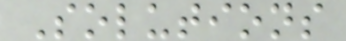Solutions
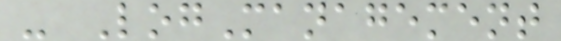- LogManagement
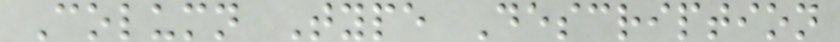Column Type Description
